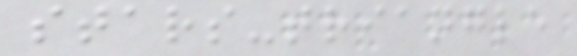stars-triangle
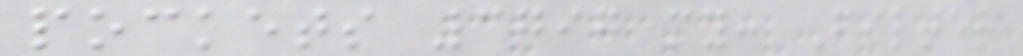pockets 3797 my: Filter
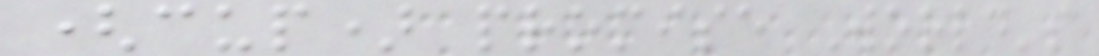(cup) promise World's
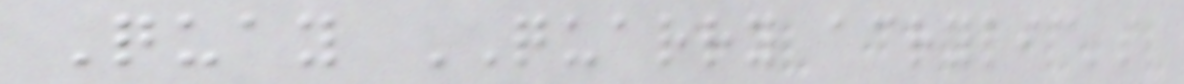Quay QUARRY acrylic's
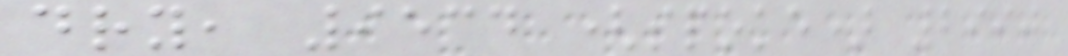dry, 9534 (spoke) 2990
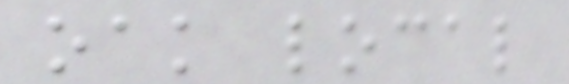oak local
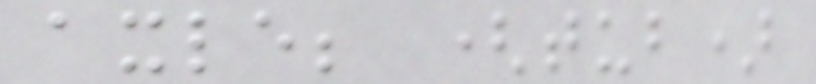axle; (tub)
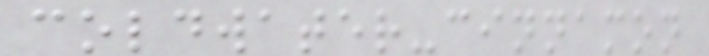coldwater-cinnamon
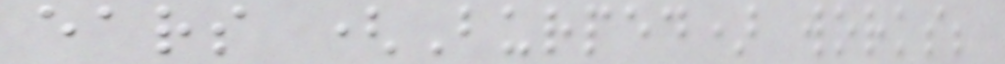ears (Burped) works;
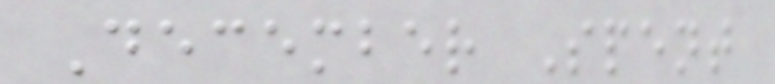December Spent
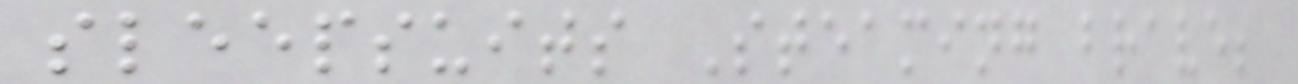sleepsuits Steaming brave;
